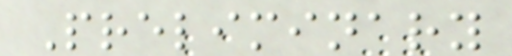Preliminary
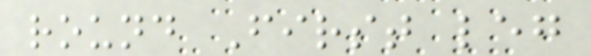round First leg
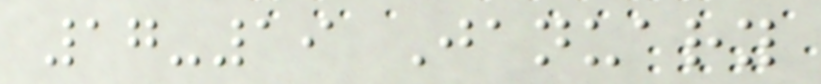17-19 January
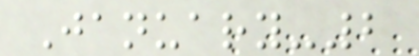January-2
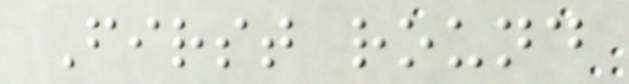First round
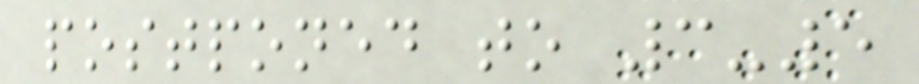postponed to 3-5
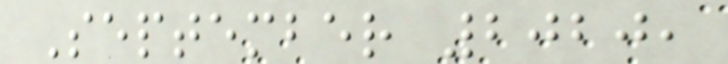September 2020,
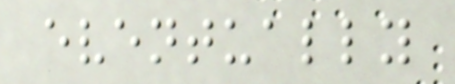eventually
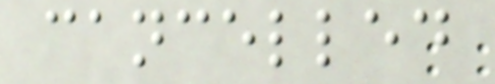cancelled
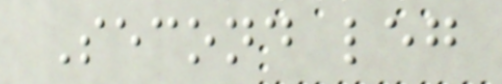Second leg
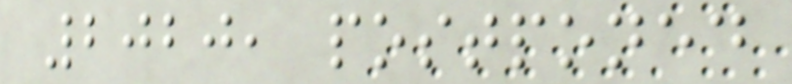2020, postponed
